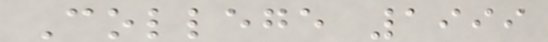College 1999
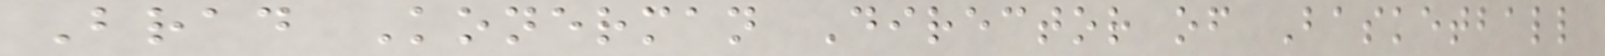Brad Konerman Director of Basketball
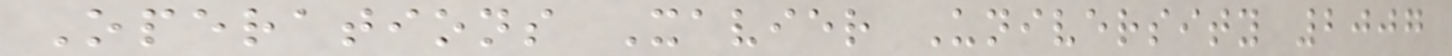Operations Xavier University 2007
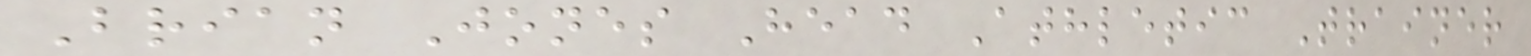Brian Jones Head Athletic Trainer
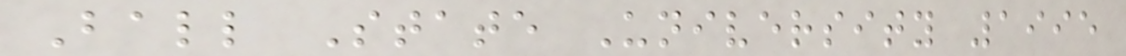Ball State University 1995
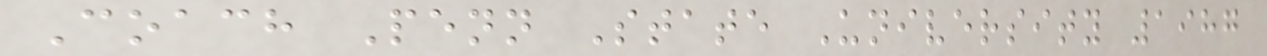Coach Penn State University 1987
